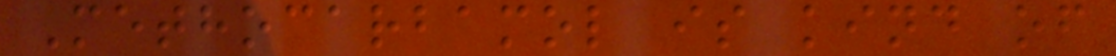Methocarbamol is kind of
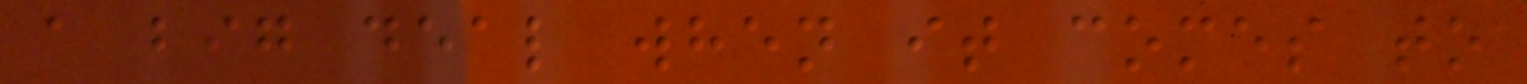a big deal when it comes to
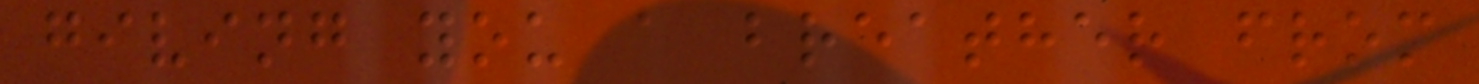giving you a breather from
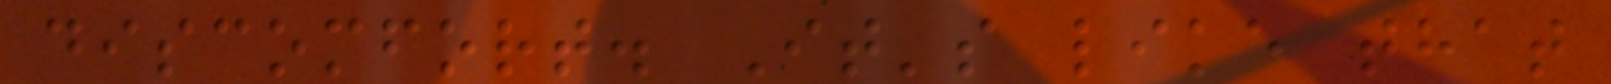discomfort. It's like that
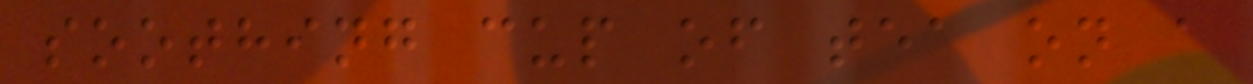soothing cup of tea on a
